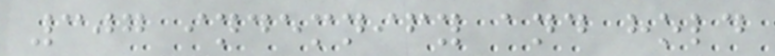307 indemnify and hold
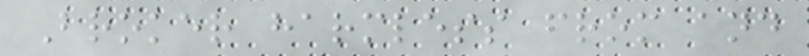Broker harmless from and
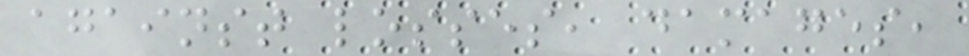against losses, damages,
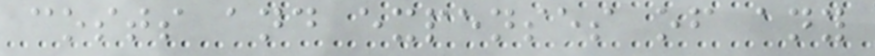costs and expenses of any
